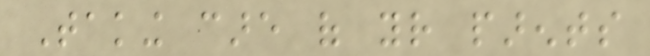Taking care of your parents
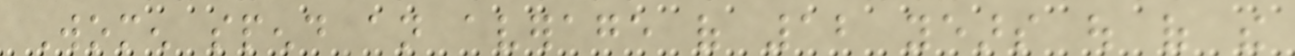Women spend an average of 12 years out of the
